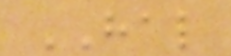HAL
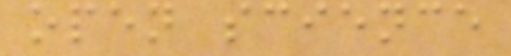open science
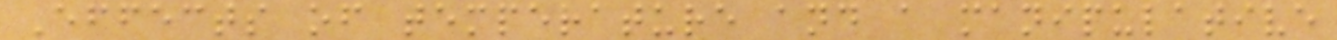Effects of temperature and a manipulative
